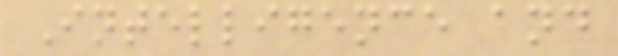Intelligence and
